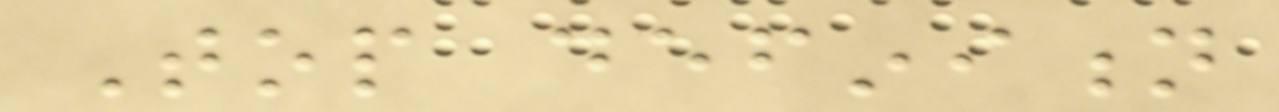Top definition
